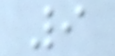9
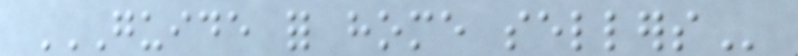GUIDE FOR HOME SELLERS
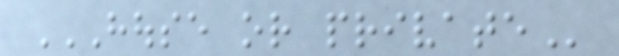HOUSE OR PRIVATE
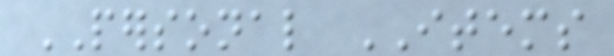PERSONAL ITEMS
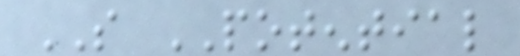SO POTENTIAL
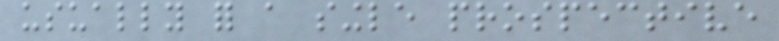usually for a single prospective
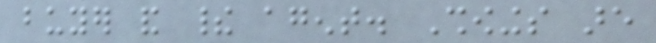buyer and their agent. Showings are
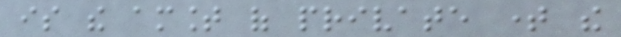is the amount of private time the
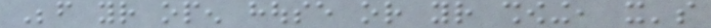Before your open house or your showing, it's
